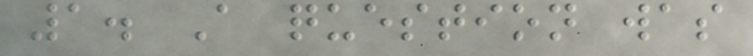1. A question was
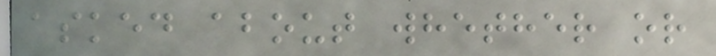asked about whether or
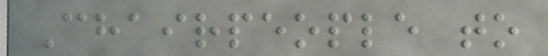Chairpeople to
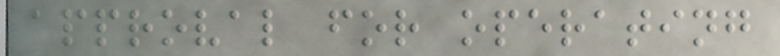approval for operating
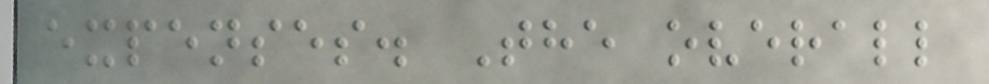expenses. The overall
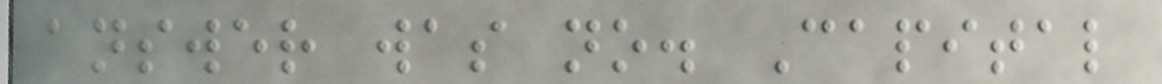answer was no. Capital
